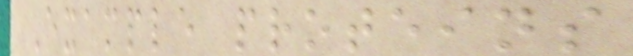Example proteins
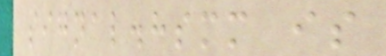signal.hsmm is
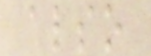also
